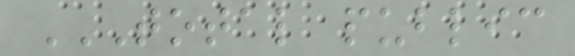TOTAL PUBLIC
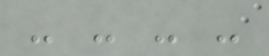- - - -
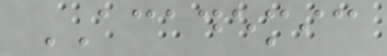ACADEMIC
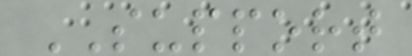SUPPORT
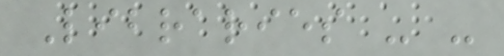Libraries - -
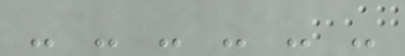- - - - - -
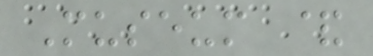Museum &
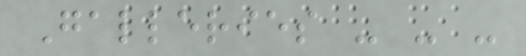Galleries - - -
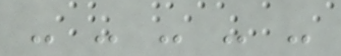- - - - -
